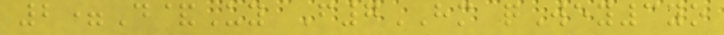2=D&Uy F7HM qWey3yo
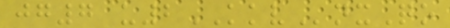jg7 u2KKVnxQo
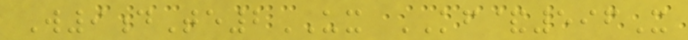W9dTe2UX KF&596X
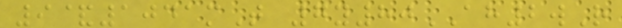9&1041mT 7y80AH2wR
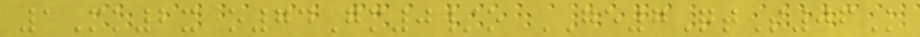1Mk2x o74Gm0/o GE7QtS06K
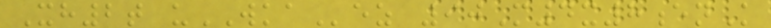Xh2t uWKAez 90M4x8enK
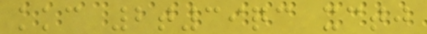kkc 2t39qc xctj
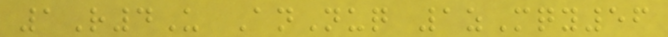1R4U AnNuq 1zMqy56
